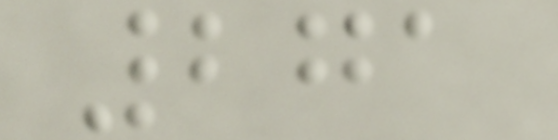271
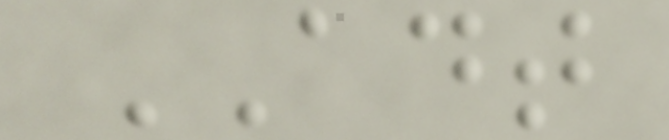ADT
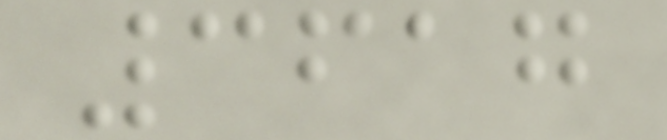3617
